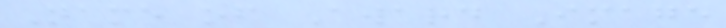Name of Award Image
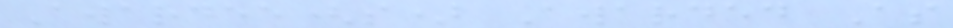Awardee(s) Awarded As
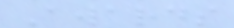Awards
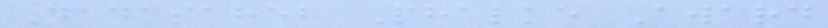Dadasaheb Phalke Award
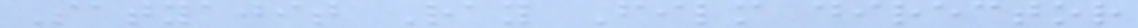Satyajit Ray Film director
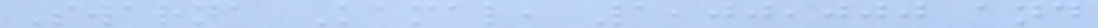Swarna Kamal, 1,00,000 and
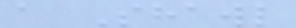a Shawl
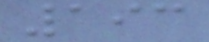193
